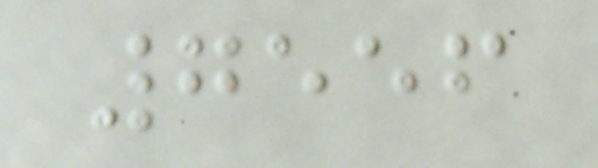7556
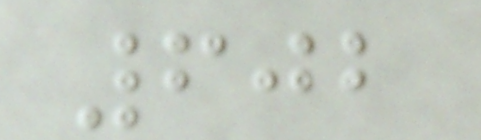602
